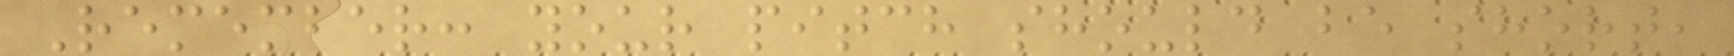Remember: your pitch should be short,
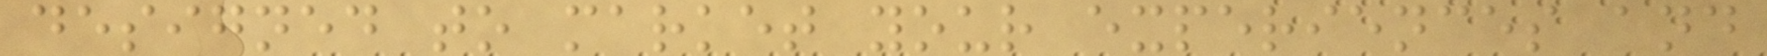designed to market your experiences and
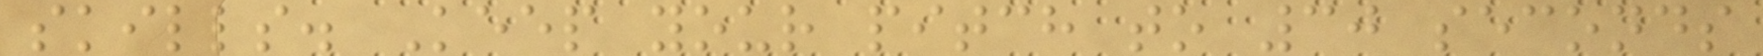skills. Keep your pitch to 30 seconds
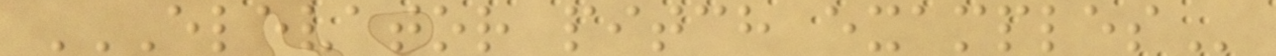ELEVATOR PITCH EXAMPLES
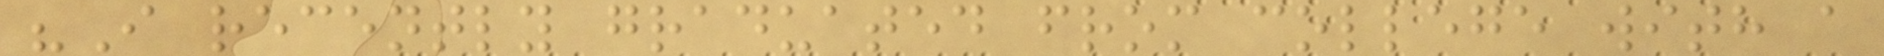"I recently graduated from college with a
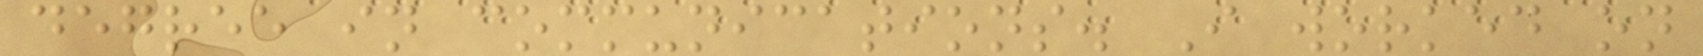degree in communications. I worked on
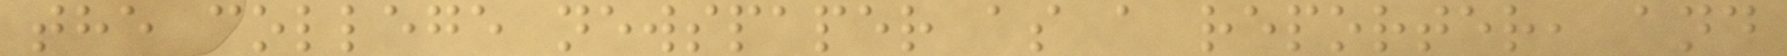the college newspaper as a reporter, and
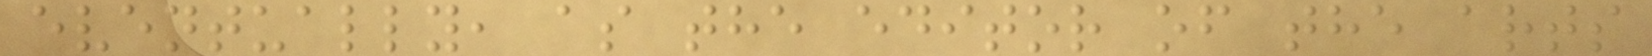eventually, as the editor of the arts
